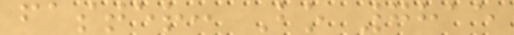faster: Bo 7815
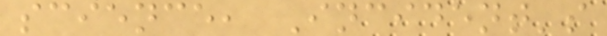science, Incident's
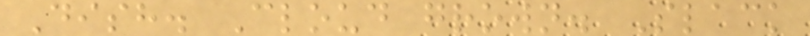Dish. Cloud grown. Slack
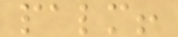palm!
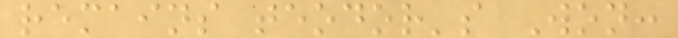remains teodor's Won:
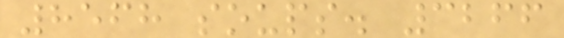8568 soups. 3266
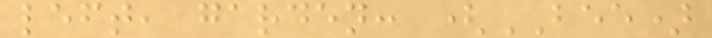left, garden: (BEE)
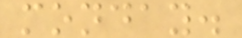monday.
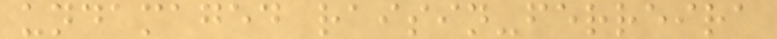undamaged raisin-ferreira
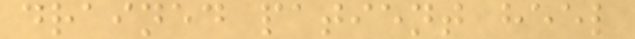drained patient heel
